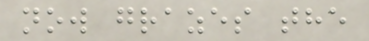now grazes the
